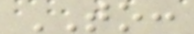TO:
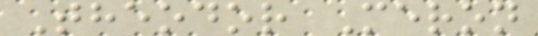Theodor Meron
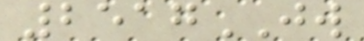2517JW
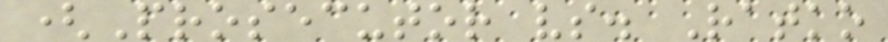(Prosecutor vs. Ratko
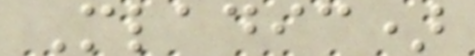Mladic)
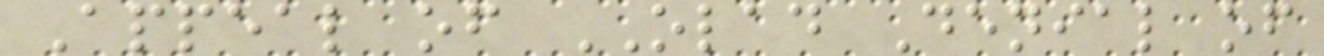Appeal of OLAD Denial of
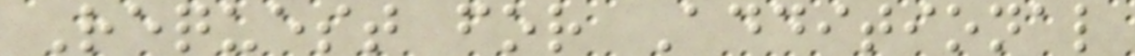Request for Additional
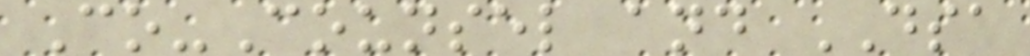Co-Counsel and DSA
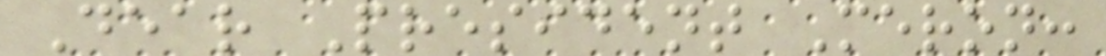Dear President Meron:
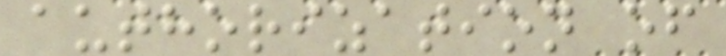authorization of
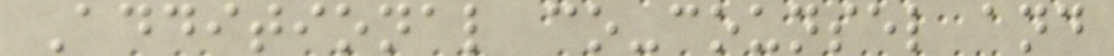Additional co-counsel and
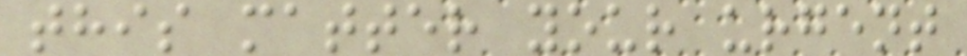this matter your urgent
